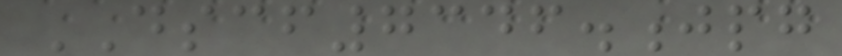DSCF7346.jpg
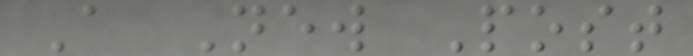A New Post
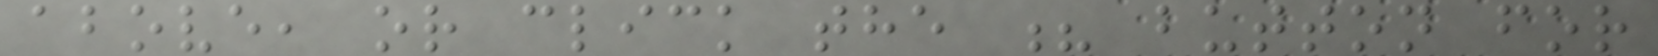above, or click the ? button for
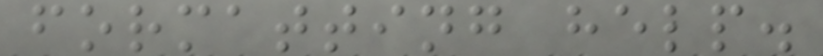formatting help.
